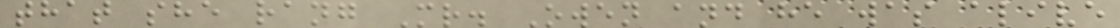that she rang Mr. Owen and he was alive
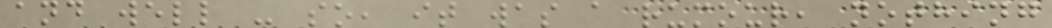and well - so, it was a rumour, nothing
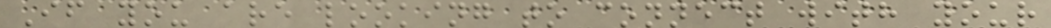If you are looking to connect with your
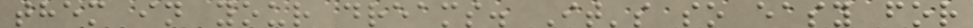them in your dreams. It's so easy for
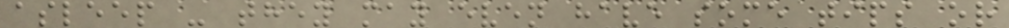asleep - they may even have some tips or
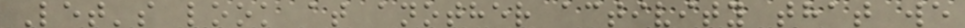Let's look at another activity that we
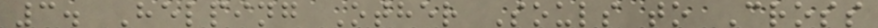3. Helping Other Souls to Cross
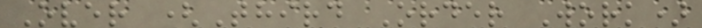Over (Third Order Work)
